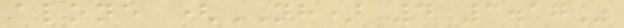alone (NH) 4 3.17%
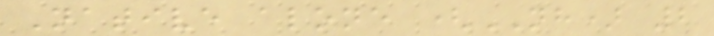Native alone (NH) 2
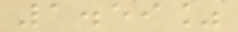1.59%
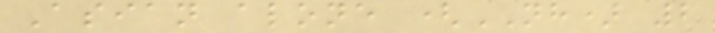Asian alone (NH) 2
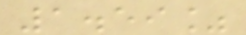1.59%
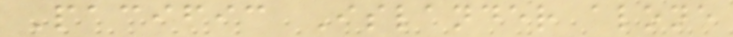Pacific Islander alone
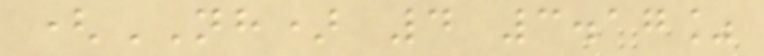(NH) 4 3.17%
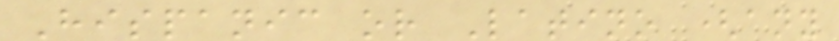Hispanic or Latino (any
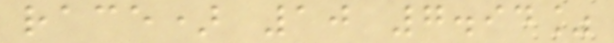race) 10 7.94%
